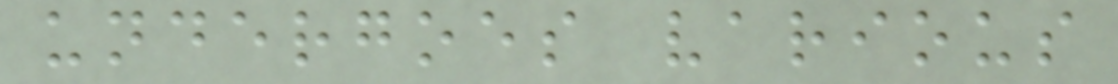undergoes various
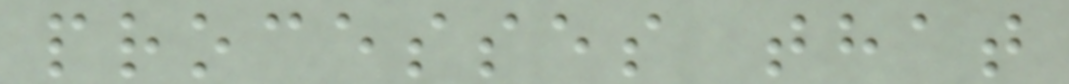processes that
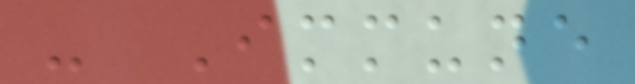- Immune
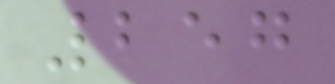257
